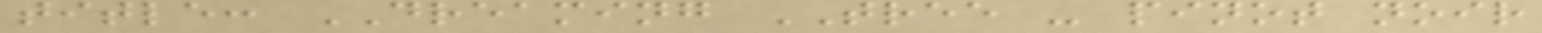title: DREAMING TREE - pinot noir
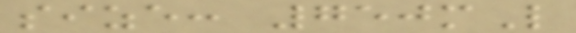size: 750mL
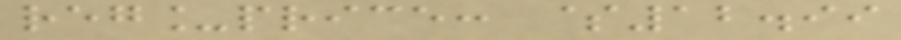reg_price: $12.99
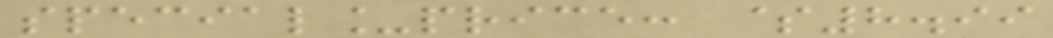special_price: $8.99
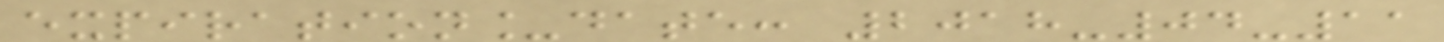expiration_date: 2018-04-11
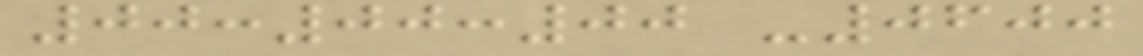00:00:00 -0600
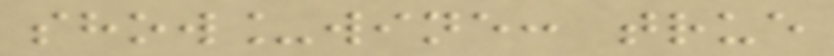show_wine: true
